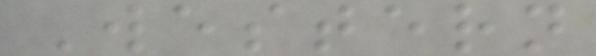Western
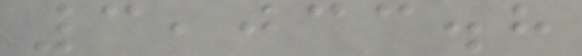3,033.8
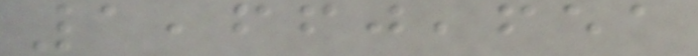1,660,651
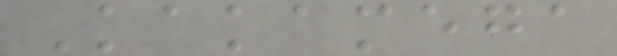Kakamega
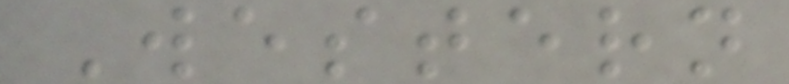Western
